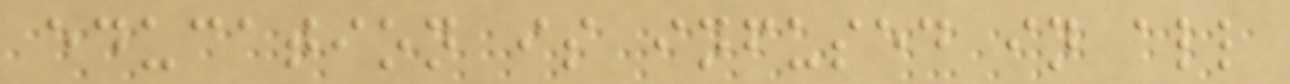education is infused in all
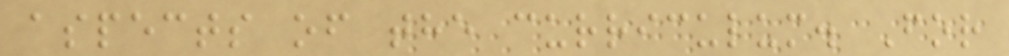aspects of the curriculum. For
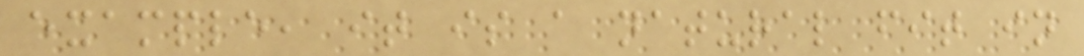example, it is a natural fit in
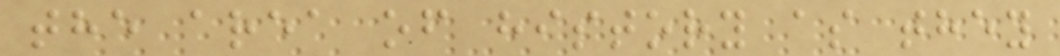the area of history as they
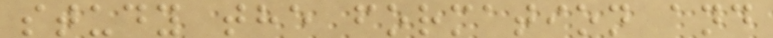study the formation and
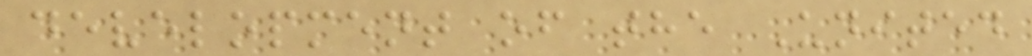development of the United
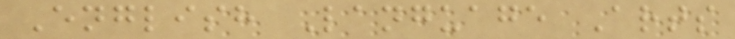English Language Arts
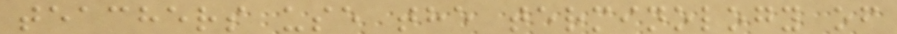teachers use the terminology of
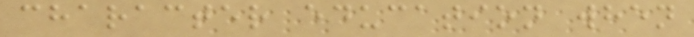character education when
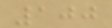100
